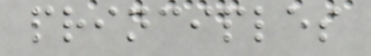principles
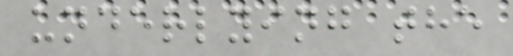underlying the
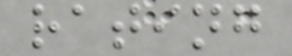rating
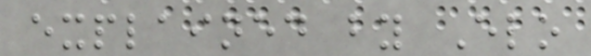explained by Elo
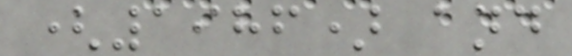(1986) and
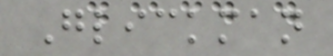Glickman
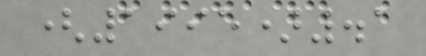(1995).1
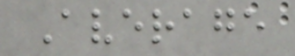Average
